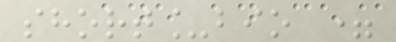short_bio =
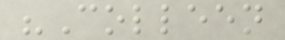"Colleen
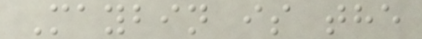Maybin is the
